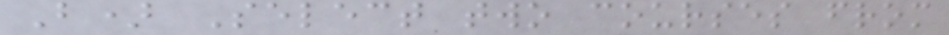B) Select two courses from
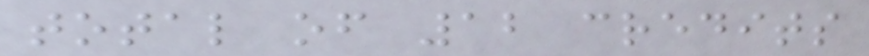total of 12 credits
